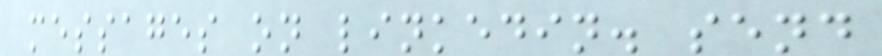messages on linkedin. send
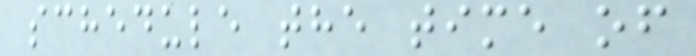schedule the time of
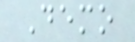Demo
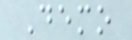Demo
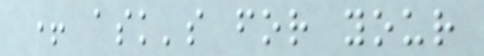+ ask's for your
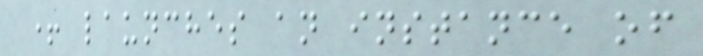+ launches an instance of
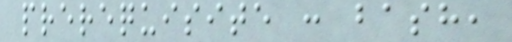prerequisite : bash,
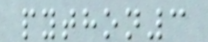python3
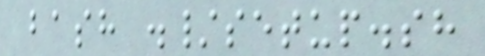bash ./setup.sh
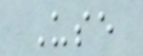Use
